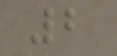2
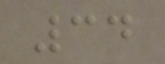34
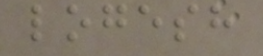logesh
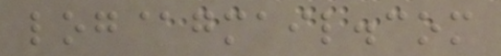log@gmail.com
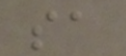sa
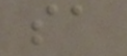sa
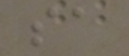sa
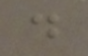d
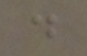d
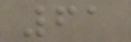61
